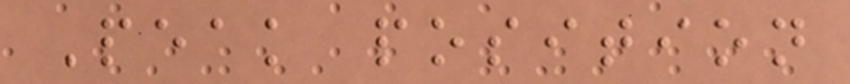Peak position
